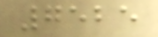7525
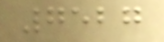7527
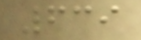639
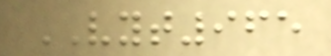VYT965
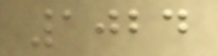1024
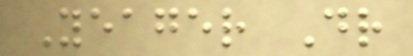Yeager Dr
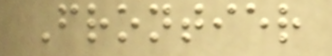Frontier
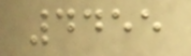4455
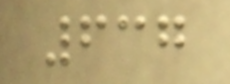637
